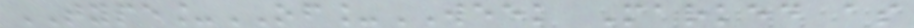TYPE_OF_WEEK Marked as
